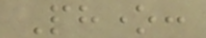Phone:
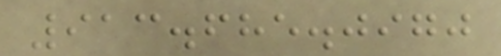913.685.0970
